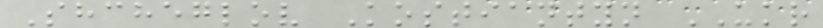Shcheglov Kostiantyn UKR
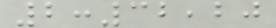2:32,20
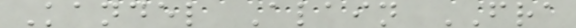Kandel Alain FRA
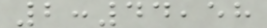2:44,58
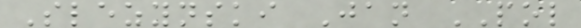Slezynski Jan POL
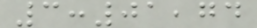3:01,74
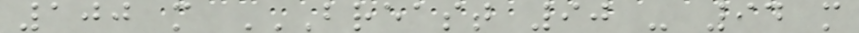100 m BREAST 90 - 94 M
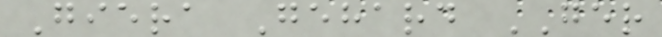Giera Gehard GER
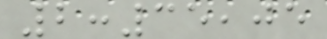2:35,05
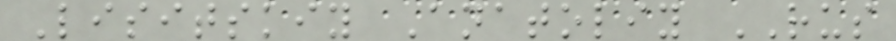Lisitskiy Anatoliy RUS
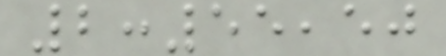2:55,50
